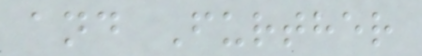and Further
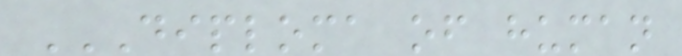DIPLOMA OF HUMAN
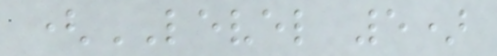(LEVEL 5)
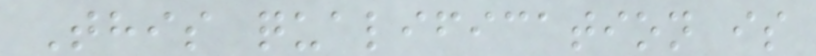This qualification is
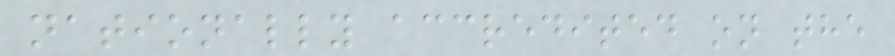nationally accredited on the
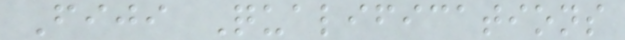Fiji Qualifications
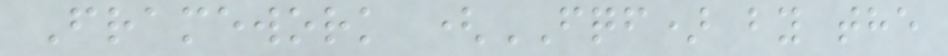Framework (FQF) by the
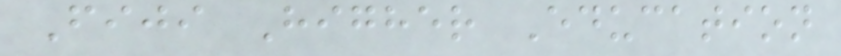Fiji Higher Education
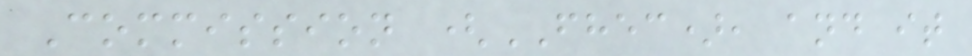Commission (FHEC), and it
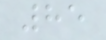85
